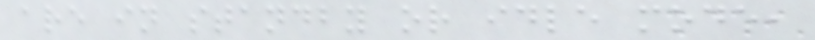are in standby or idle mode,
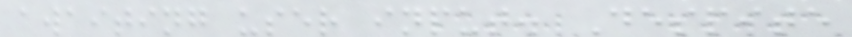awaiting user input. Despite
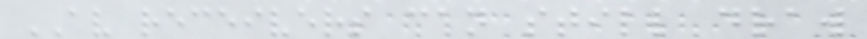AV receivers can still draw
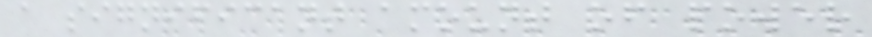a significant amount of power
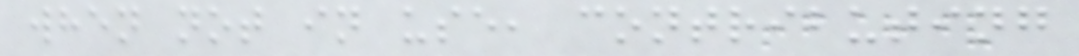when not in use, contributing
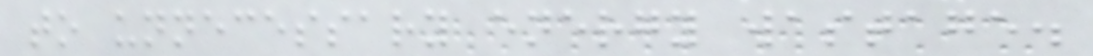to unnecessary energy wastage.
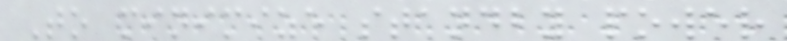To minimize standby power
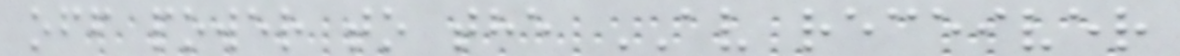off power to the AV receiver
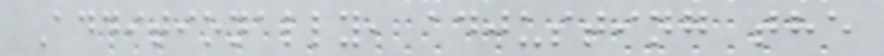Additionally, adjusting the
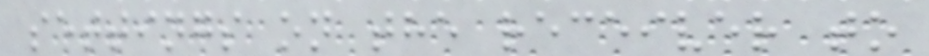settings on the receiver to
